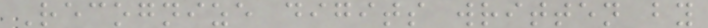Recognize digits written by
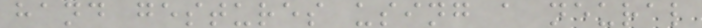hand gestures using a neural
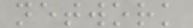network
